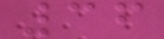36
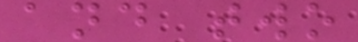and two
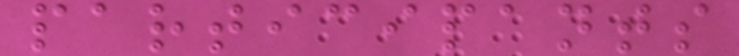participants
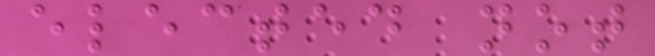elected not
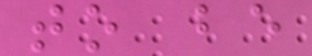to be
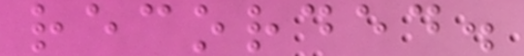recorded.
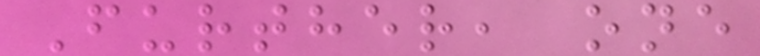Further, one
